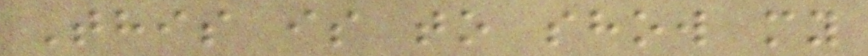This is to show my
